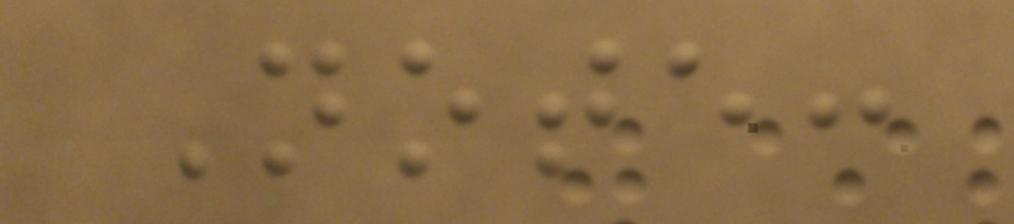Note:
